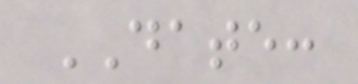DATE:
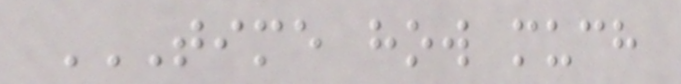TIME HOW MUCH
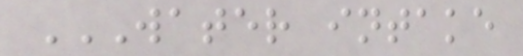WATER INTAKE
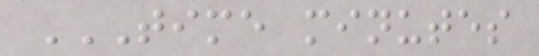TIME MINUTES
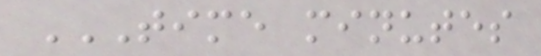TIME MINUTES
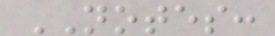NOTES:
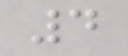4
